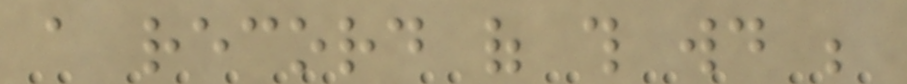a record of this would be
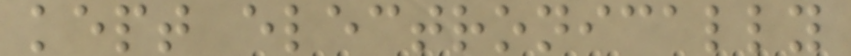kept electronically
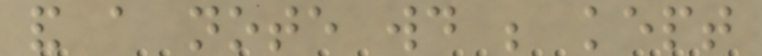and a note would be kept
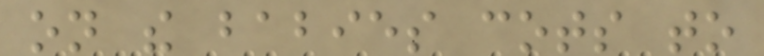on the babies cots to
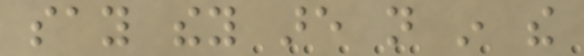say they are not in the
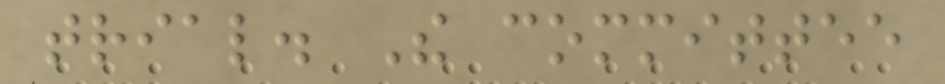trial. The committee
